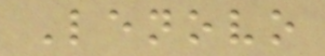Lenovo
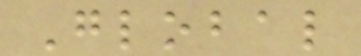Global
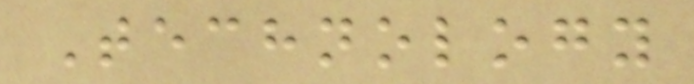Technology
